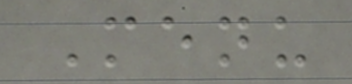Menu
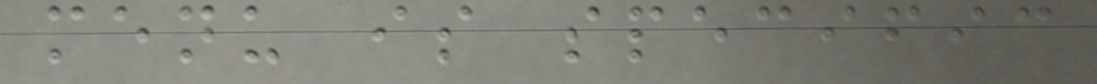menu is specific
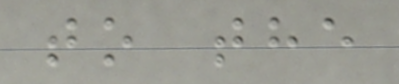to the
